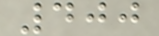400
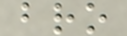bro
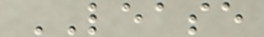LEASE
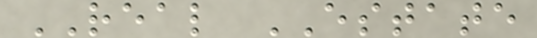REAL ESTATE
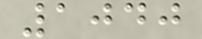1040
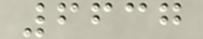6637
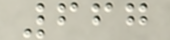667
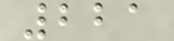221
